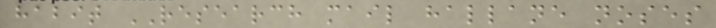habit RESEARCH mail hallane noses
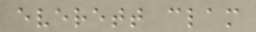everett clam
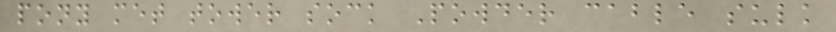pony met tower sock Powder cable sulk
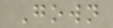Gown
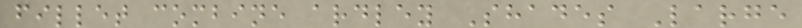fillet combine ardley Shades Large
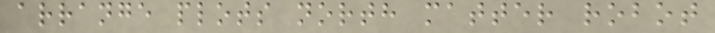arrange plots north matter robot
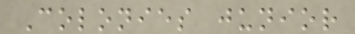Colonies junior
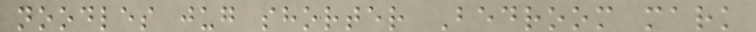noodles jug shorter Bedroom mark
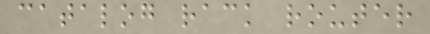catalog rack router
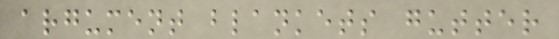argument blankets gutter
